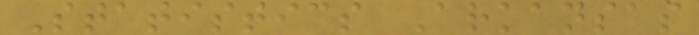Statistics Arkansas
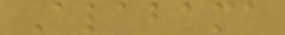Alabama
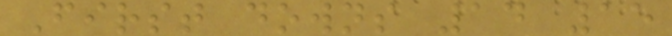First downs 14 15
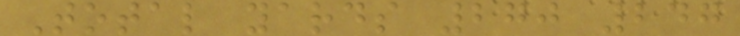Total yards 270 247
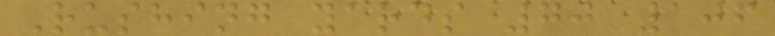Rushing yards 70 106
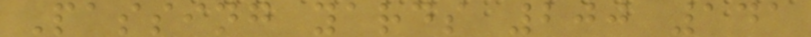Passing yards 200 141
